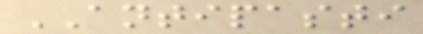ANTIPASTI
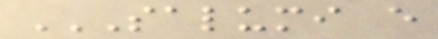SALUMI E
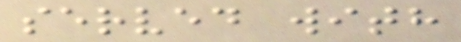served with
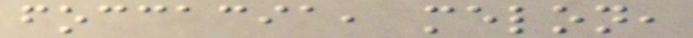foccacia, melon,
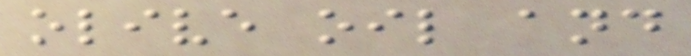olive oil and
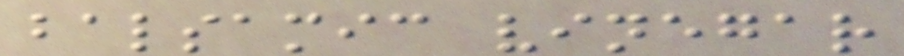balsamic vinegar
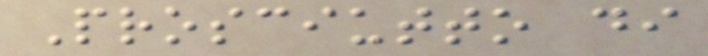Prosciutto di
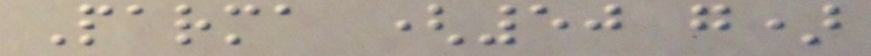Parma (50 g)
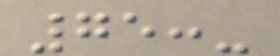75:-
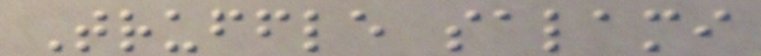Truffle salami
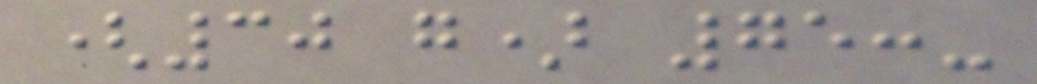(30 g) 75:-
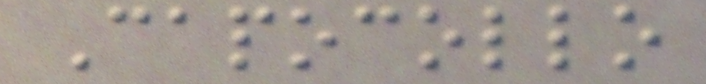Capocollo
